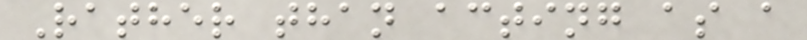Rather than acting as a
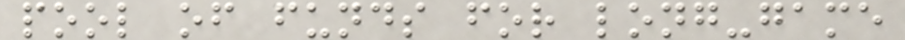pool of funds for long-game
